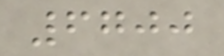6700
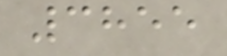3855
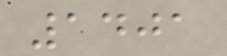1401
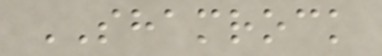SHAMROCK
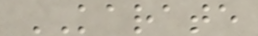KARATE
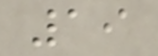19
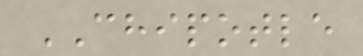CHIPOTLE
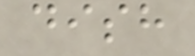dish
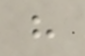h
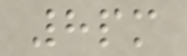8pm
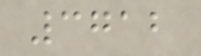3712
